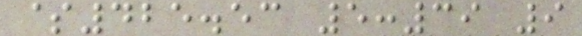$425.53 5:39 9
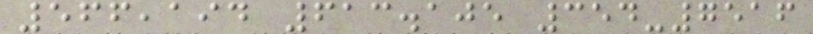566,194 613.105 354-7516
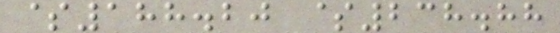$188.20 $238.88
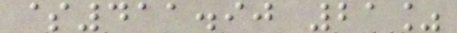$411.90 21%
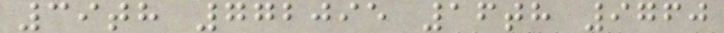39th 772095 16th 9760
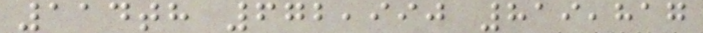114th 672,990 819,817
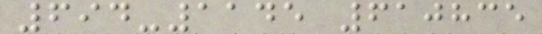694-1145 610835
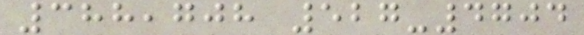388,708 527-4704
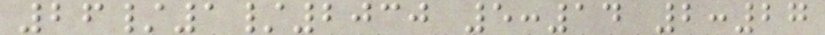26/1/2030 5:14 2:27
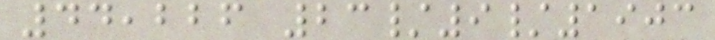44,226 23/9/1903
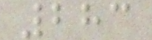283
